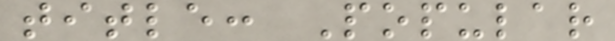title: Popular
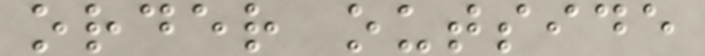order outside
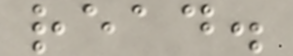read.
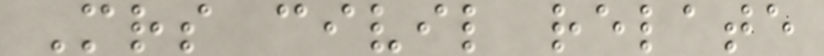Mrs civil relate
